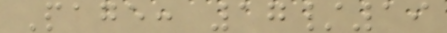Page: 17/19
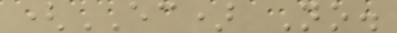(EC) No.
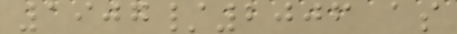1907/2006 as
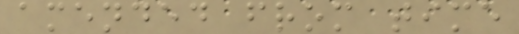amended from time
